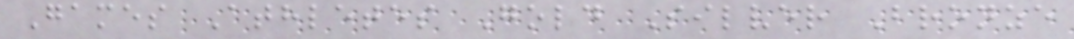Games Athletes Gold Silver Bronze
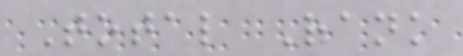Total Rank
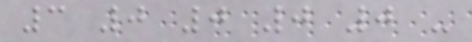3 0 0 0 0 -
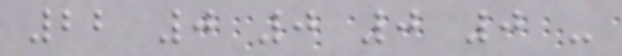22 0 0 0 0 -
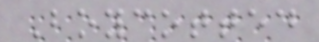Boycotted
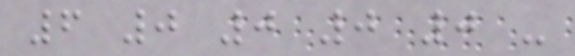6 0 0 0 0 -
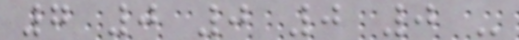7 0 0 0 0 -
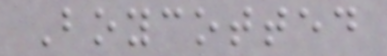Boycotted
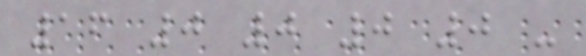16 0 0 0 0 -
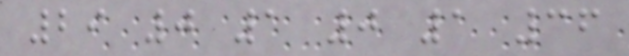29 0 1 0 1 36
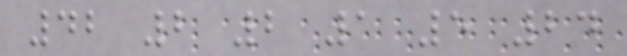42 2 2 1 5 24
